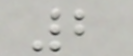2
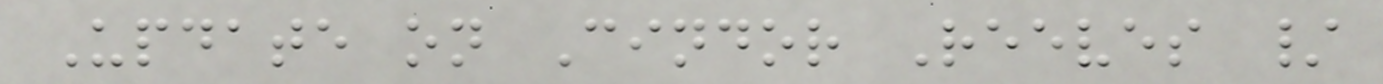Update on Cindor Reeves /
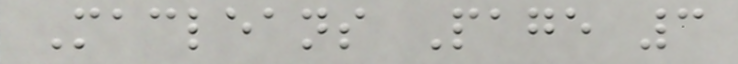Macleans Page 3
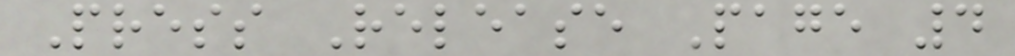Press Release Page 4
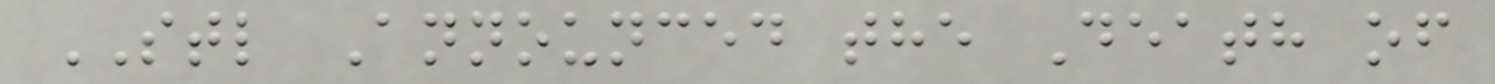STL Announced the Death of
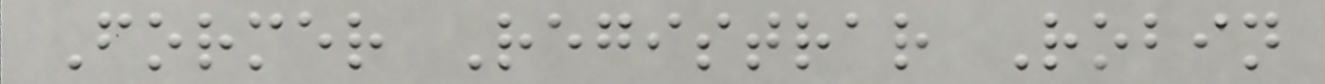Former Registrar Robin
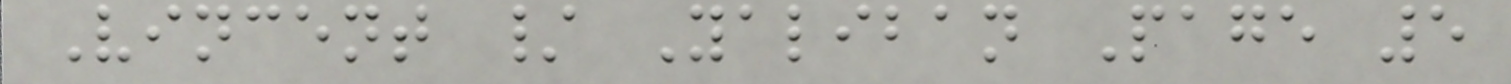Vincent / Yaliban Page 5
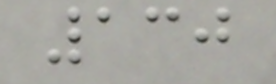130
